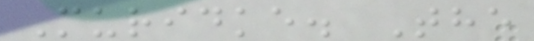Muridke. The
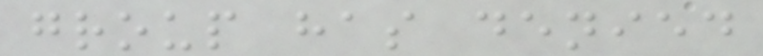group has denied
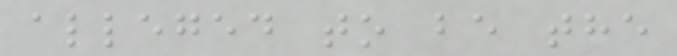alleged to be the
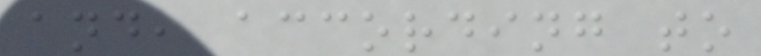and, according to
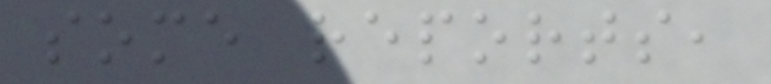some reports,
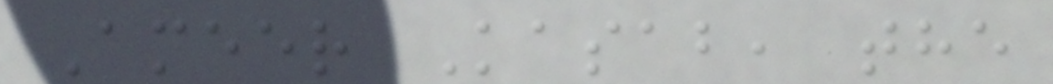Ameer Kasab, the
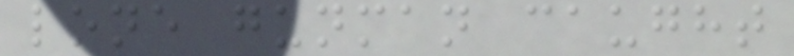lone gunman caught
